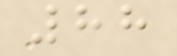88
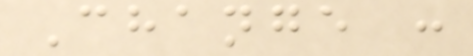Change :
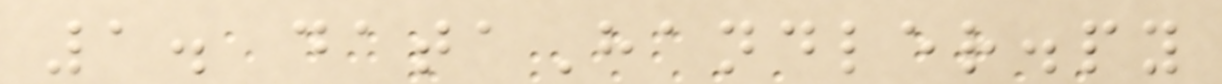1. dataHandler.py
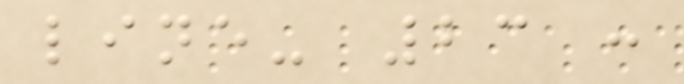line- 23 :
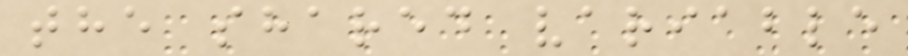the shared variable
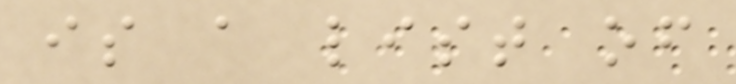is a list of
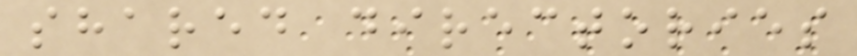shared directories
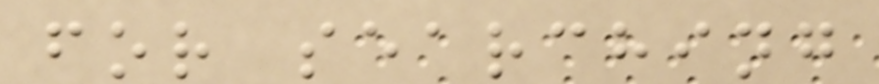for searching
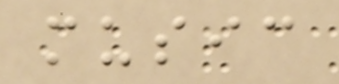music
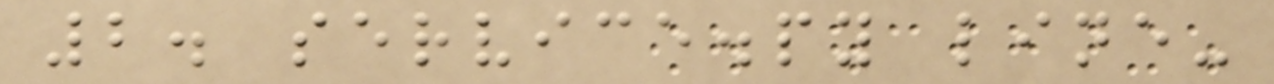2. service.py line-
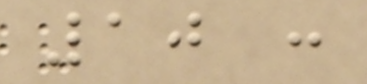10 :
